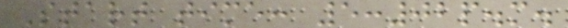Start time: 5:02p.m.
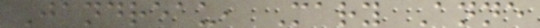Jandreau, Mary Anne
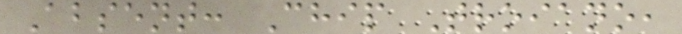Absent: Chip Troiano,
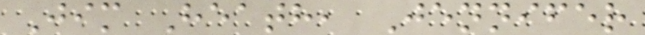Jim Heath, Jennifer
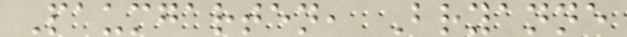Paumgarten, Bryanne
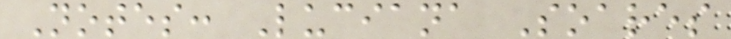Notes: Luciana Soares
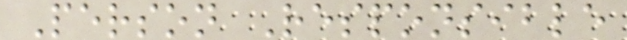Person Responsible
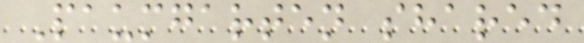Paumgarten shared
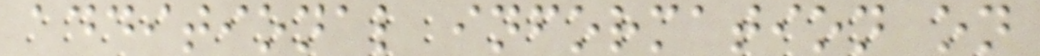additional information on
